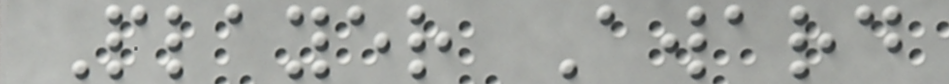Player Award
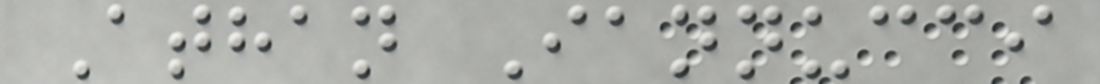Athan Iannucci
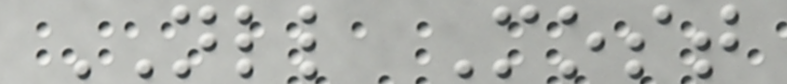NLL Most
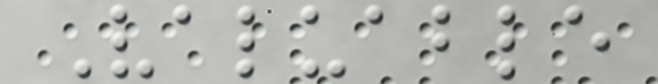Valuable
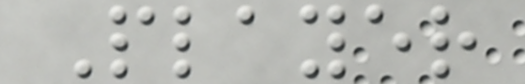Player
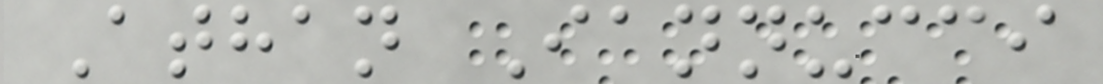Athan Iannucci
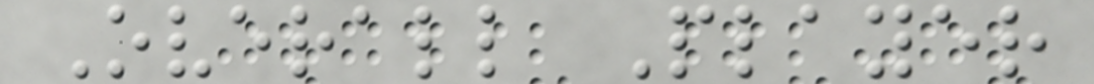Overall Player
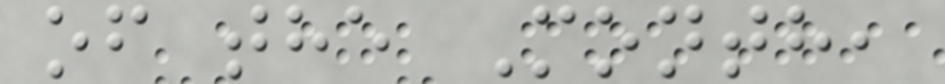of the Month,
